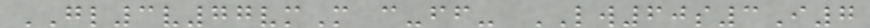GL3v77vmM c-ff- LW60s3I7
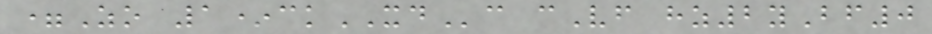=Zo 1*ckXDc cVf hz2yBf0
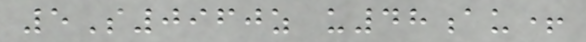5S0960z u48au+
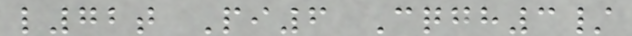l72t Pi6 Cqgh3/
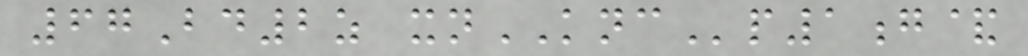67Bd2z xnKNCp1g&
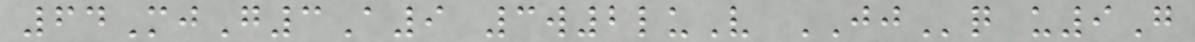64MjG3A9 3w2luV JJq u9G
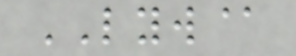LYW@
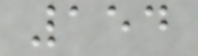154
